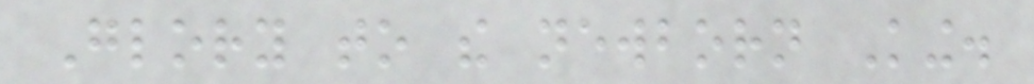Glory to the newborn King.
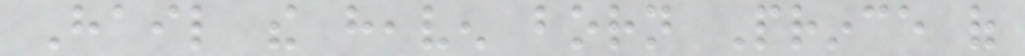Hail the heaven born Prince of
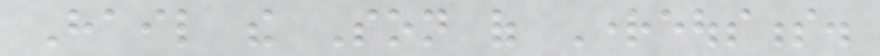Hail the Son of Righteousness.
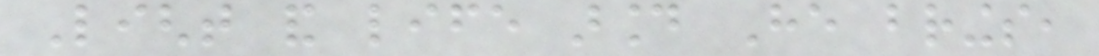Light and life around He brings,
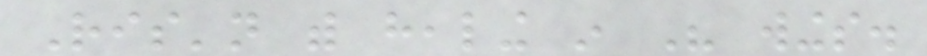Ris'n with healing in His wings.
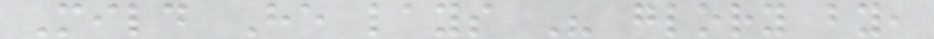Mild He lays His glory by,
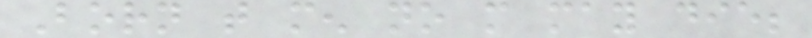Born that men no more may die;
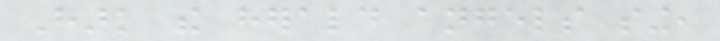Hark the herald angels sing,
